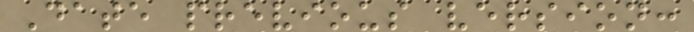Date previous version:
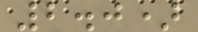2.0)
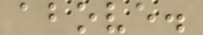above.
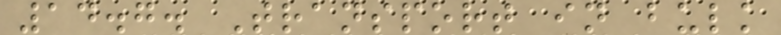14.7. Transport in bulk
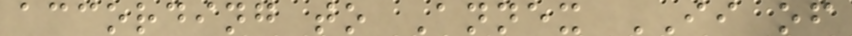according to Annex II of
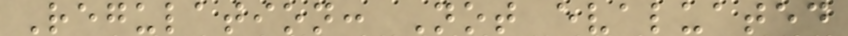Regulation: Not evaluated
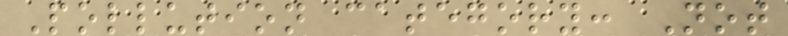Pollution category: Not
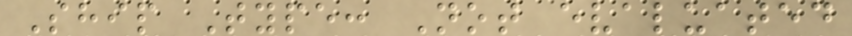Ship Type: Not evaluated
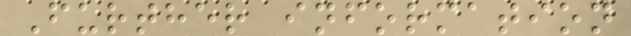Further information
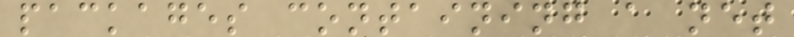packages containing a net
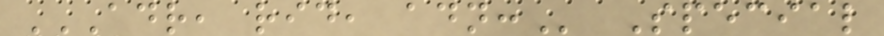ADR, RID, ADN: Special
